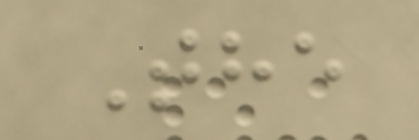The
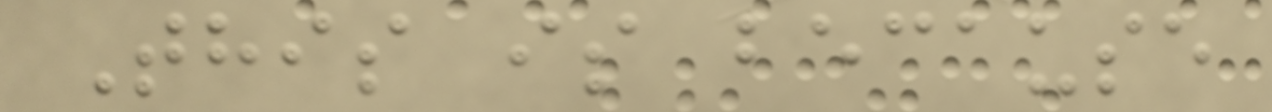This is because
